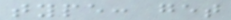type: get
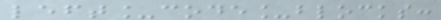left_code_blocks:
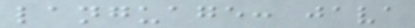language: java
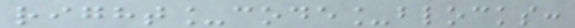right_code_blocks:
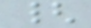{
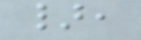},
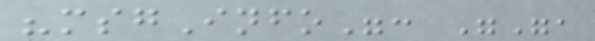"msgInfo": "",
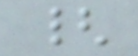{
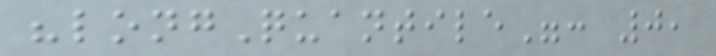"longQuantile": 0,
